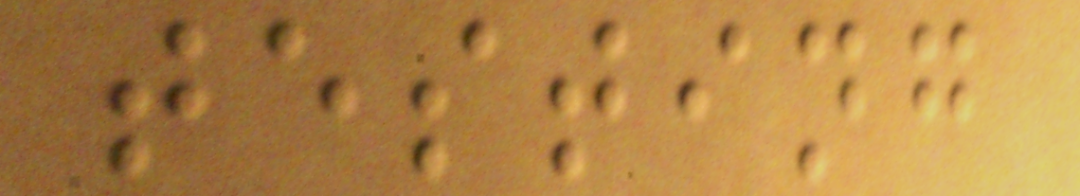testing
